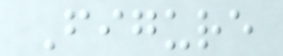Figure
